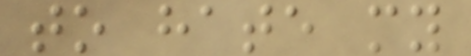to hate my
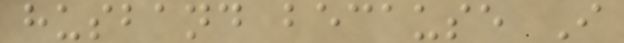husband because I
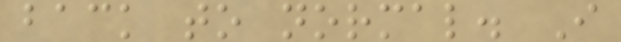back to normal. I
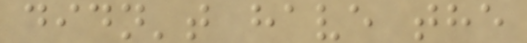didn't have the
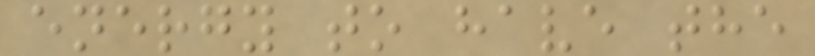energy to have the
